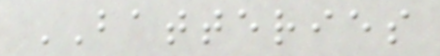BATTERIES
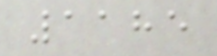1185
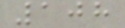108
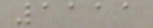1111
